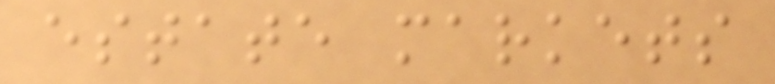estate markets
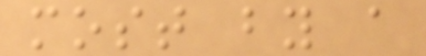most by a
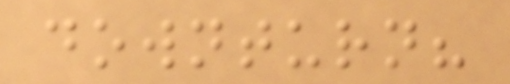downturn?
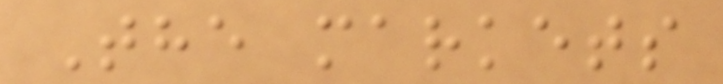The markets
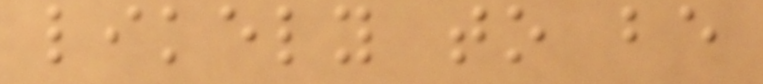likely to be
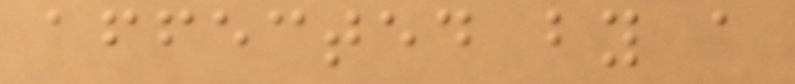affected by a
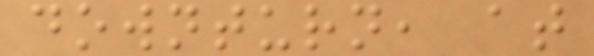downturn, at
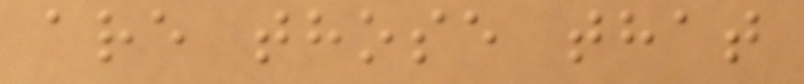are those that
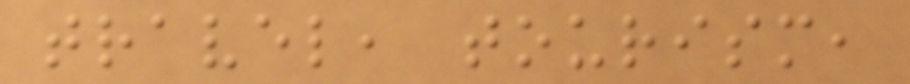travel, tourism,
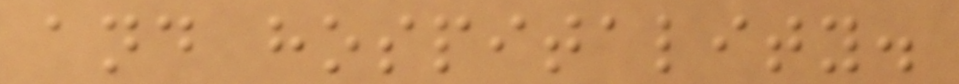and hospitality.
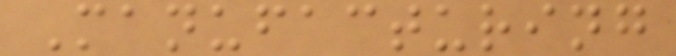Manufacturing
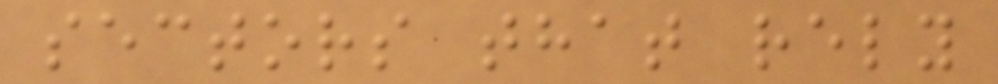sectors that rely
